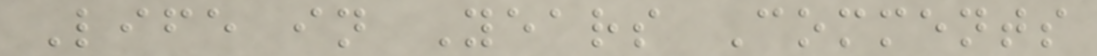Life in Years Comments
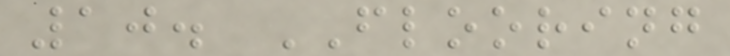10. FLOORING
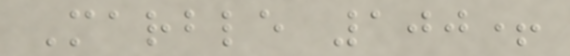Marble 100+
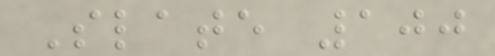Slate 100
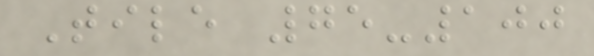Tile 75-100
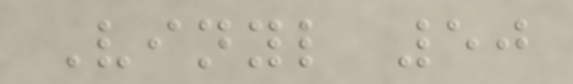Vinyl 50
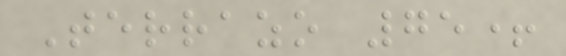Terrazo 75+
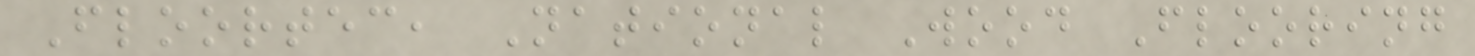Floortec, National Wood Flooring
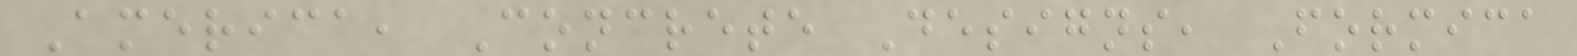America, Concrete Designs, Formica
